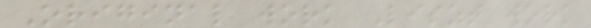Original work Liszt work
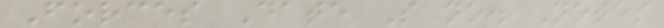Forces Date S no. Notes
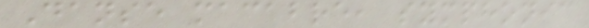Danse macabre, symphonic
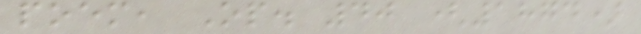poem, Op. 40 (1874)
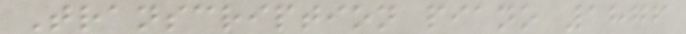Transcription piano 1876
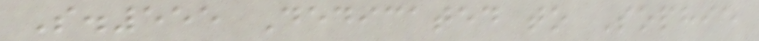S.555 Dedicated to Sophie
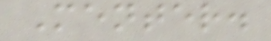Menter.
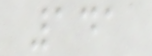141
